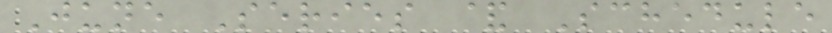June Series & Schedule
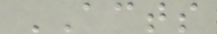ACTS
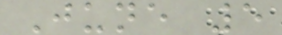June 5
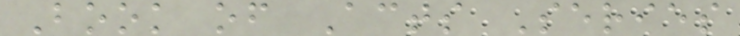Book of Acts Series
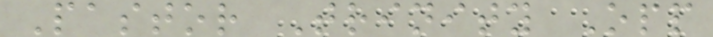Pastor Trinity Opp
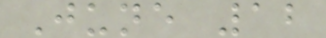June 12
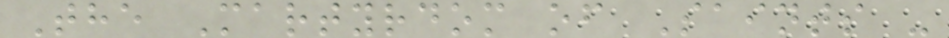The Martyrdom of Saints -
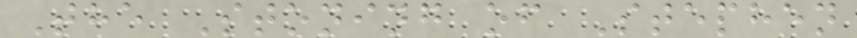The Stoning of Stephen
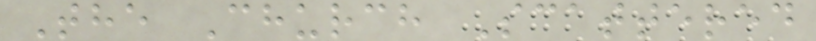The Church Scattered
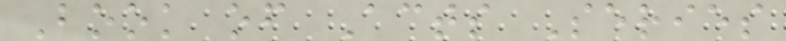Book of Acts Series
